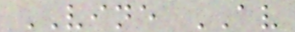VINE AV
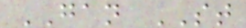GAN ST
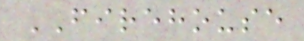FIREHOUSE
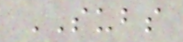SUBS
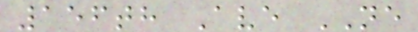156th Ave NE
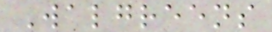Walgreens
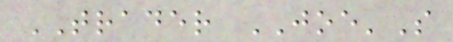TRADER JOE'S
